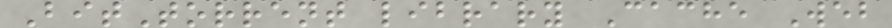BitTorrent library Cache Web
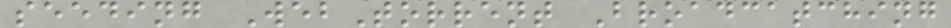seeding WebTorrent Broadcatching
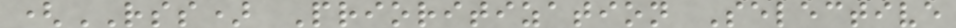(RSS) Prioritization Selective
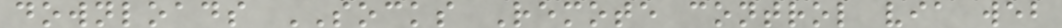downloads SOCKS Remote control via web
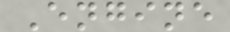Engine
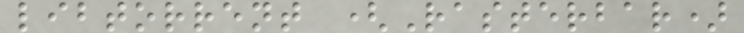libtorrent (Rasterbar)
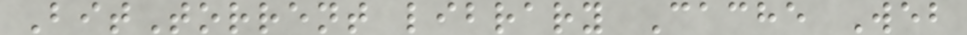BitTorrent library Cache Web
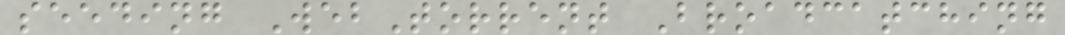seeding WebTorrent Broadcatching
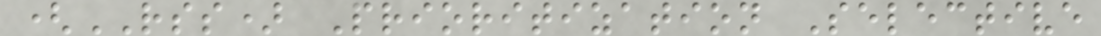(RSS) Prioritization Selective
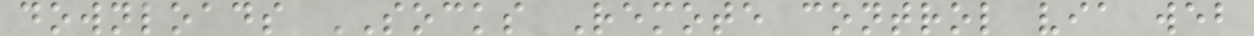downloads SOCKS Remote control via web
